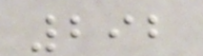292
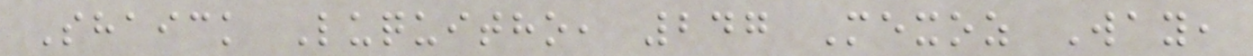Shaick Luquitho, 247 Mexoz Way,
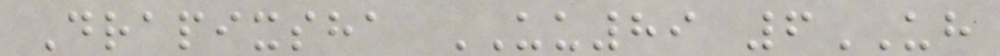Drapixsha UU89 6UH
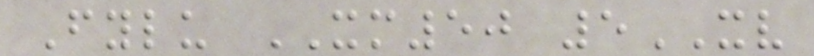Fylu XM50 5XV
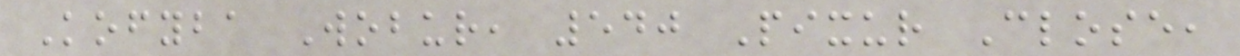Kofyba Wobur, 540 Pixur Close,
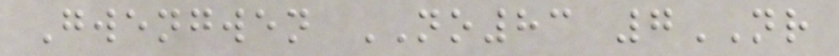Gwengwen NO83 7NR
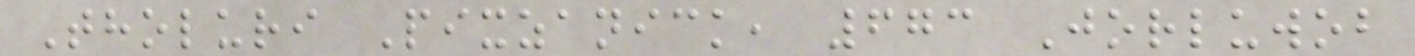Tholuri Pixzanick, 673 Jorluwob
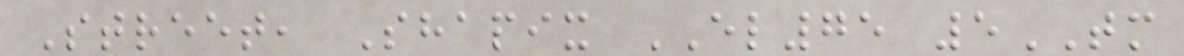Street, Shapix EL75 5TM
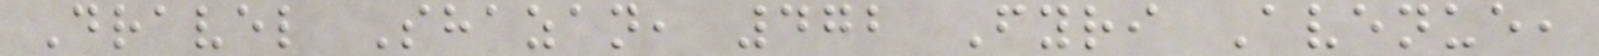Dravel Shazan, 472 Fyri Avenue,
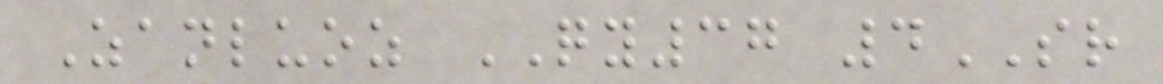Zanluoz QY37 4SR
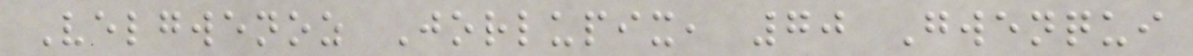Velgwenoz Jorlupix, 70 Gwenqui
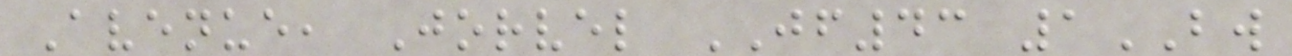Avenue, Jorvel JF43 1BW
